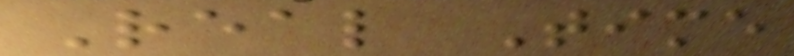Real Time
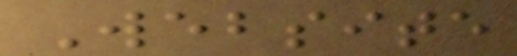Website
